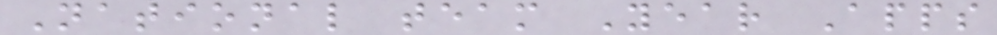National team Year Apps
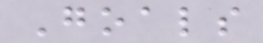Goals
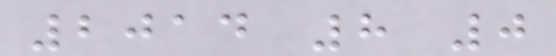2014 8 0
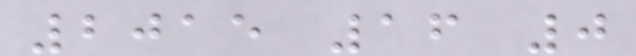2015 16 0
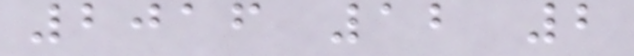2016 12 2
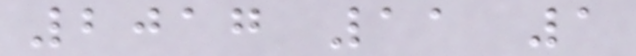2017 11 1
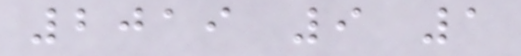2019 9 1
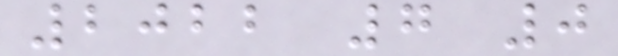2022 7 0
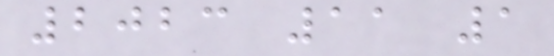2023 11 1
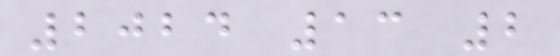2024 13 2
